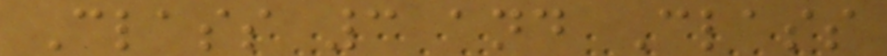Class 3 and Class
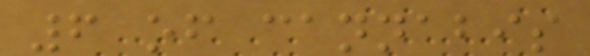6 of cannabis
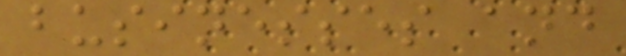businesses and
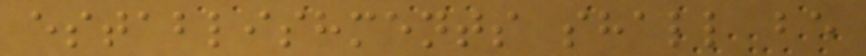establishments shall be
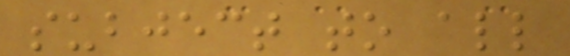subject to all
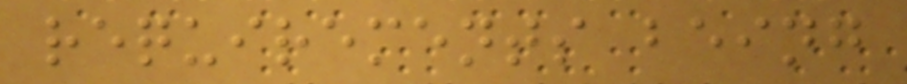requirements being
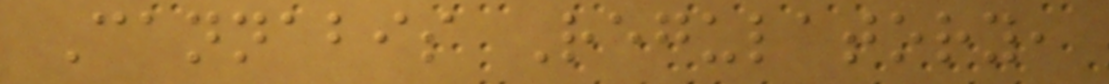Cannabis Regulatory,
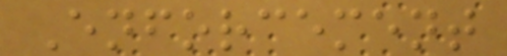Enforcement
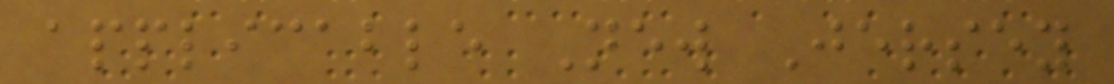applicable New Jersey
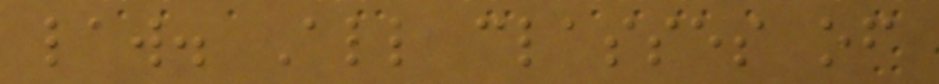law. All classes of
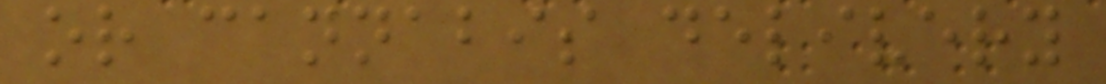or cannabis delivery
